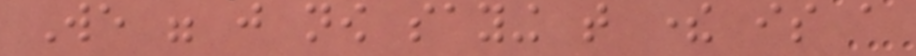We were just now saying that there is a
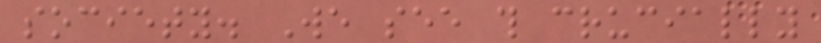society. We see this crucially
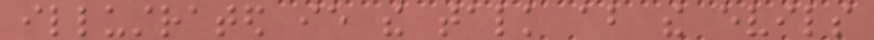illustrated ie the talk about the evils
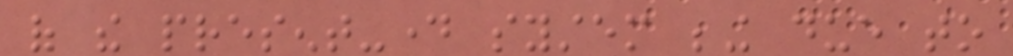of the present-day system being due to
